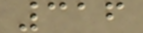316
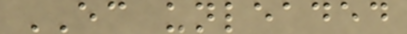EC unleaded
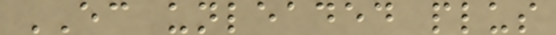EC unleaded plus
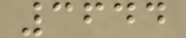3644
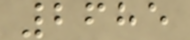2685
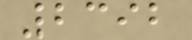2392
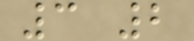3 2
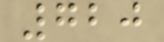720
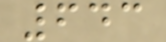643
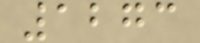1273
